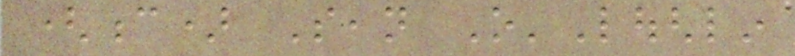(c) Sean O'Loughlin
